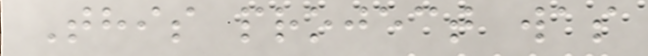This project was
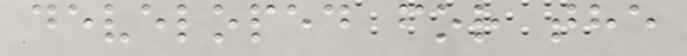developed for the
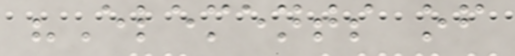"Elements of
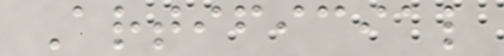Artificial
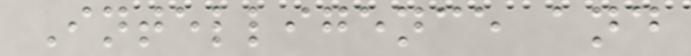Intelligence and
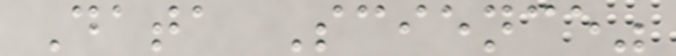Data Science"
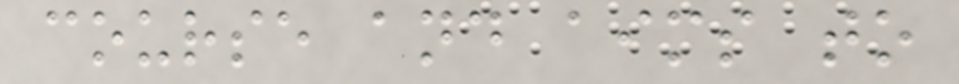course and aims to
